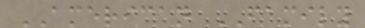AMERICAN FAMILY
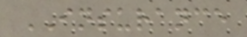INSURANCE
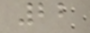22
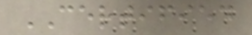CERTIFIED
